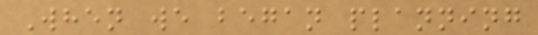When we began planning
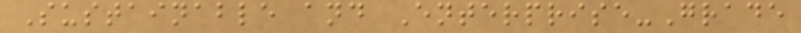Sustainable and Enterprise-Grade
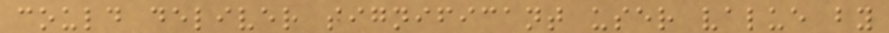could deliver significant user value by
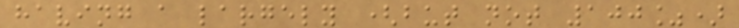having a largely (but not 100%)
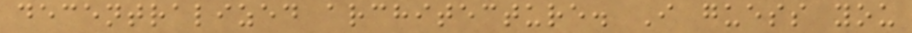decentralized architecture. I guess you
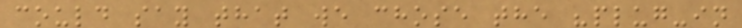could say that we chose the "plug-in
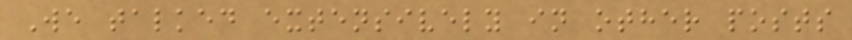We talked extensively in other posts
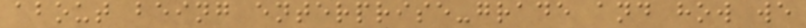about being enterprise-grade and how we
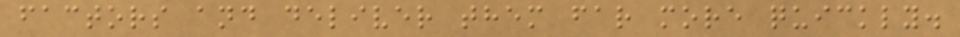factors and deliver them far more quickly.
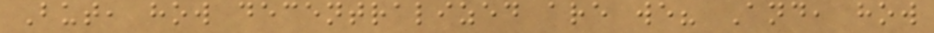But, how decentralized are we? And, how
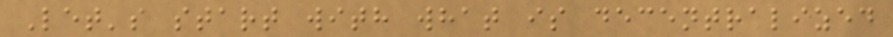Let's start with what is decentralized
